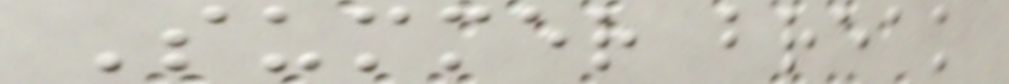Summer break
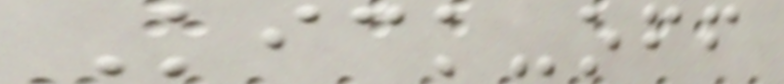Kick-off
